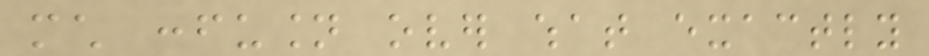much confusion over what exactly
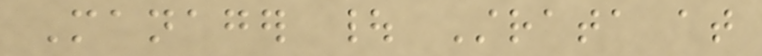Manager | Strata at
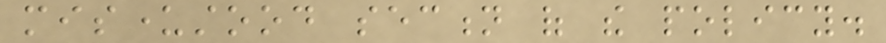misunderstood section of the policy.
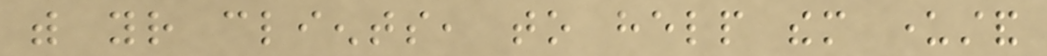with your clients, to help them understand
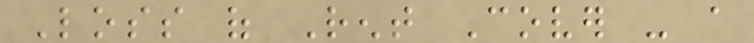Loss of Rent Cover - a
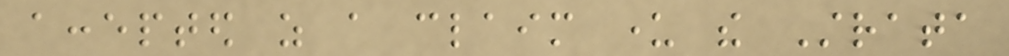accepted as a claim under the Strata
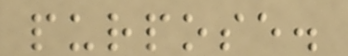purpose.
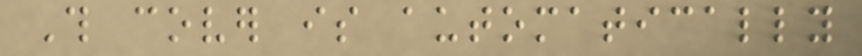This cover is automatically
